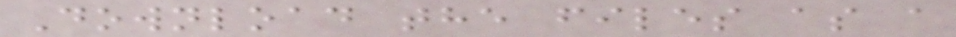Download the files as a
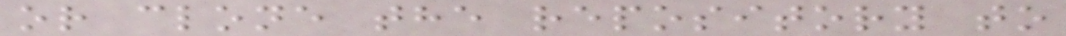or clone the repository to
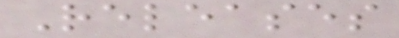Releases
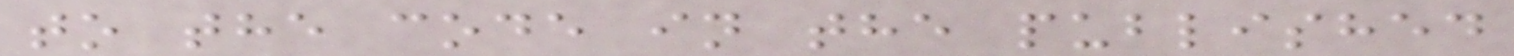to the code in the published
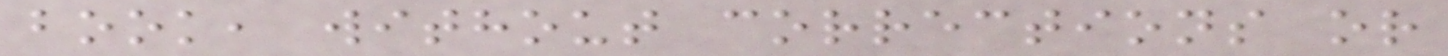book, without corrections or
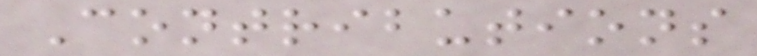Contributions
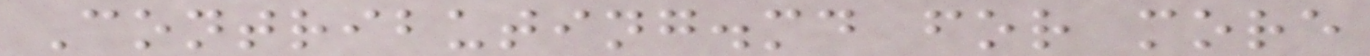Contributing.md for more
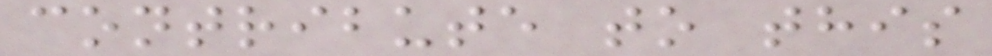contribute to this
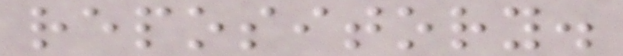repository.
